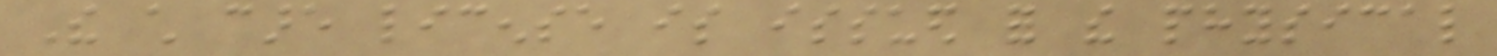The child care license is issued for the physical
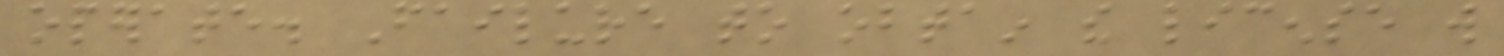operate. Failure to obtain the license will
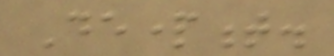Department.
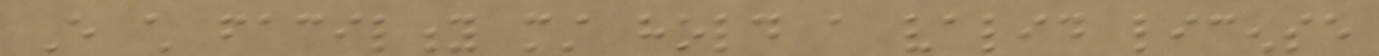Every child facility must hold a valid license
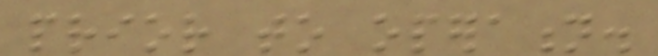prior to operation.
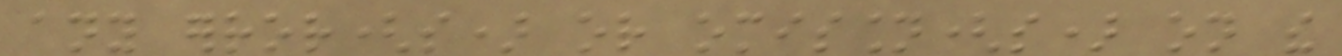any error(s) or omission(s) on the
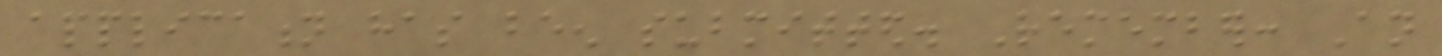application has been submitted. Remember: An
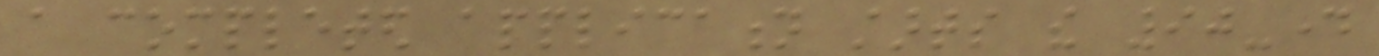a completed application starts the 90-day
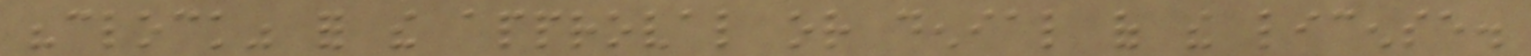"clock" for the approval or denial of the license.
